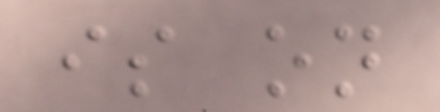is on
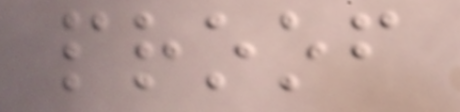proof
